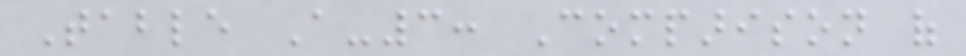Table A-3: Comparison of
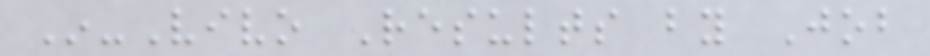In-Vivo Results by Job
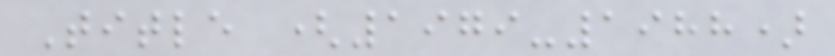Title (1979-1988)
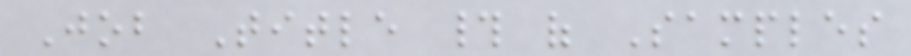Job Title # of Samples
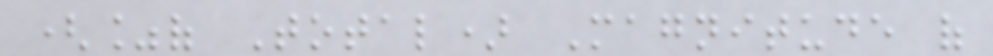(%of Total) Magnitude of
